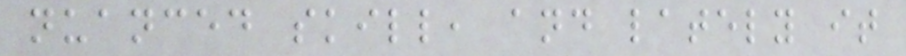nuanced skill, and lately it
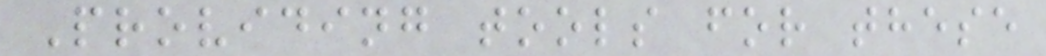Providing tools for these
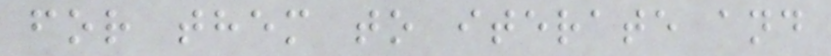for them to iterate and
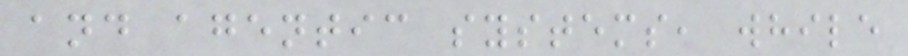and agentic systems, while
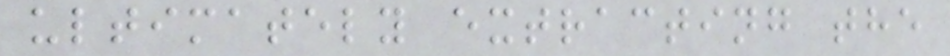ultimately extracting the
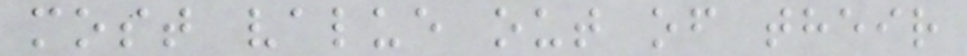most value out of their
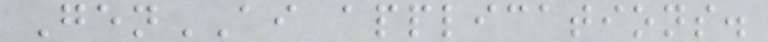GenAI applications.
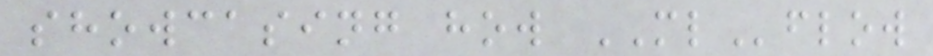showcasing how MLflow
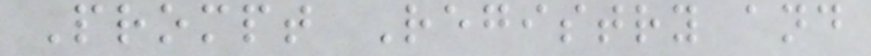Prompt Registry and
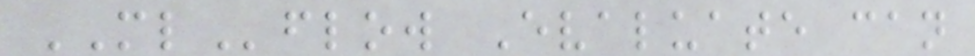MLflow Evaluate can
